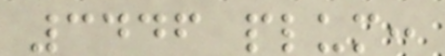3446 plum:
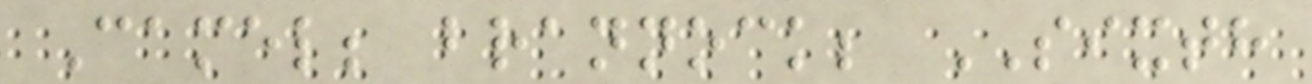Camel; brannock; SIXTH
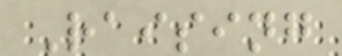Raising
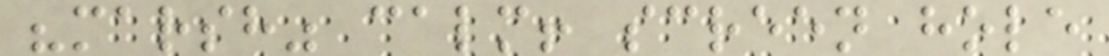"marsh" calm! screen hole
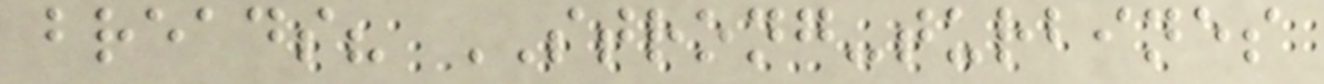breads? STRONG-turbines
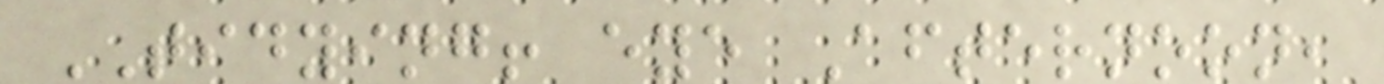TIDYING! eye Afternoon,
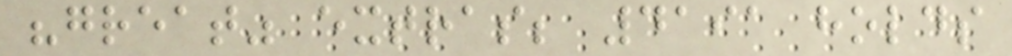"great" extras; 4191 holds
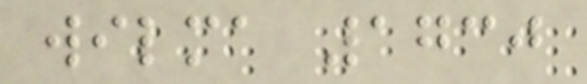wilma 1730
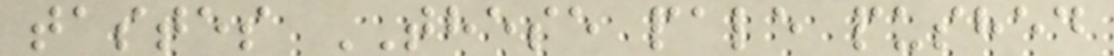tastes THESE pale pushed
